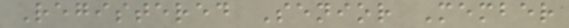Registered Senior Member
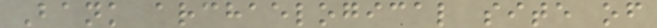Bank archaelogical site of
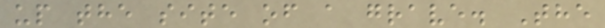up the site of a grave. The
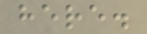here.
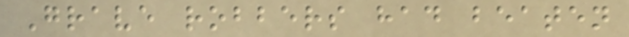Grave robbers had beaten
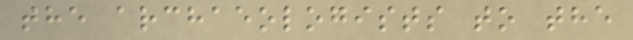the archaeologists to the
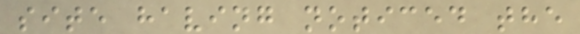site having noticed the
